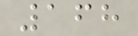168
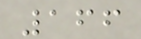166
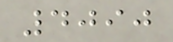4090
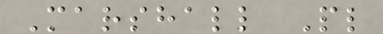Marshall Pl
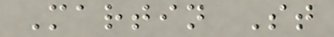Martin St
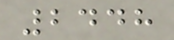2448
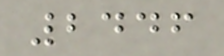2446
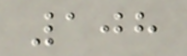108
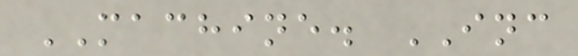MACHINE. INC
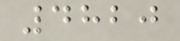4820
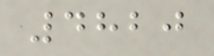4820
